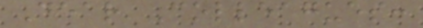Dear Colleagues:
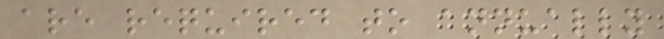are required to annually
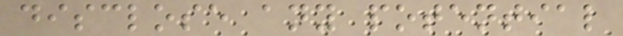disclose any potential
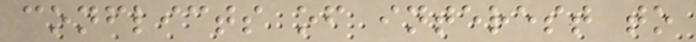conflicts of interest to
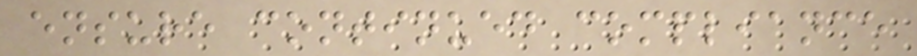ensure continued compliance
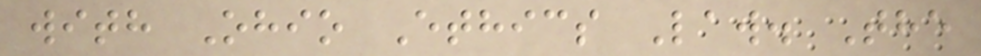with Ohio Ethics Law. The
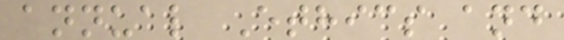annual Ethics and
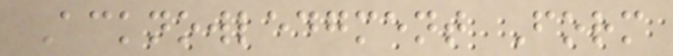Acknowledgment Form
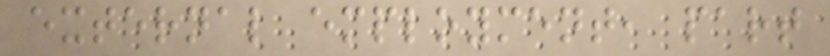external employment, part
